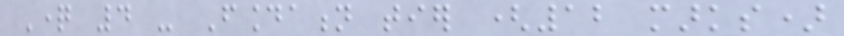Question 4 - Foundation tier (12 marks)
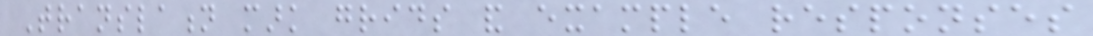Translation mark grids and example responses
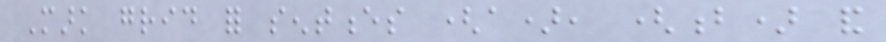Mark grid for sentences (a), (b) and
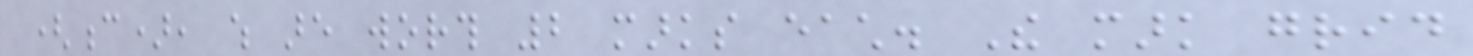(c), which are worth 2 marks each. The mark grid
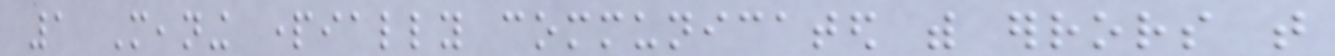1 Meaning partially communicated with errors that
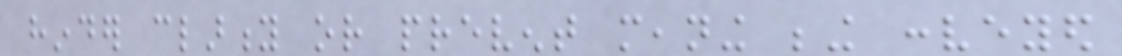hinder clarity or prevent meaning being conveyed
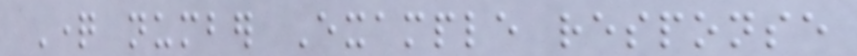Question number Example response
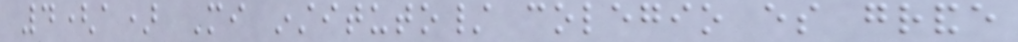4(a) Mi instituto/ colegio es grande
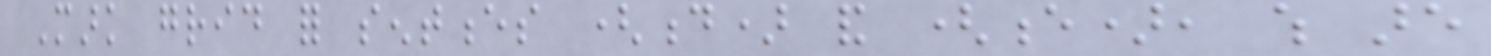Mark grid for sentences (d) and (e), which are
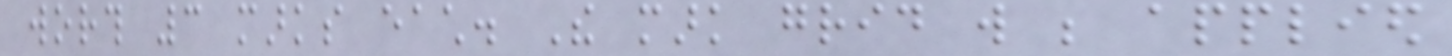worth 3 marks each. The mark grid will be applied
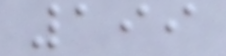199
